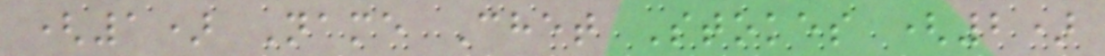(1) Name Chet Stokes (2)
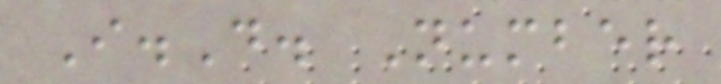I.D. Number
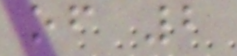of 2
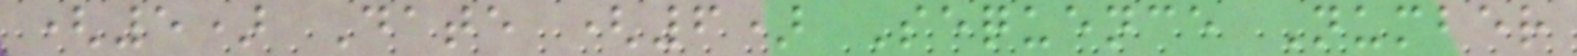(5) Date (6) Sequence Number
